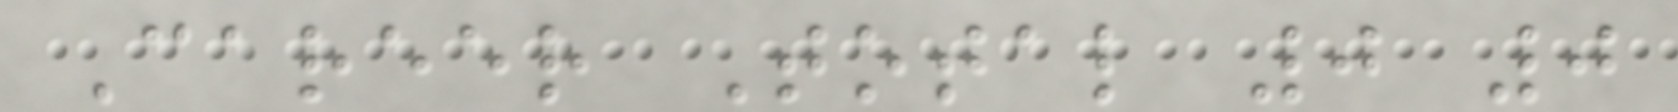Career Total 0 0
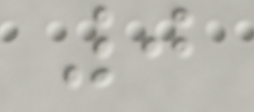0
